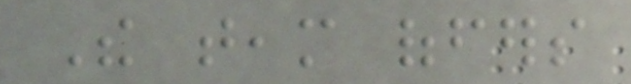The team offers
